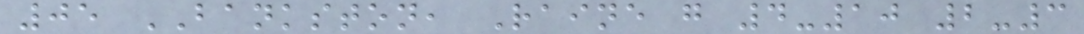05 BANKSTON, Raine g 4-10 2-3
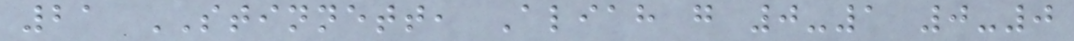21 STINNETT, Aliah g 0-1 0-0
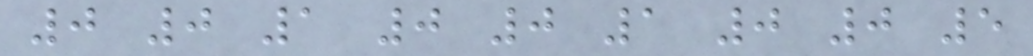0 0 1 0 0 1 0 0 5
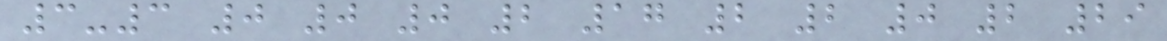3-3 0 0 0 2 17 2 2 0 2 29
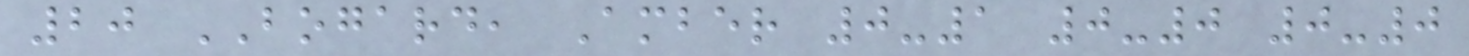20 BOGARD, Amber 0-1 0-0 0-0
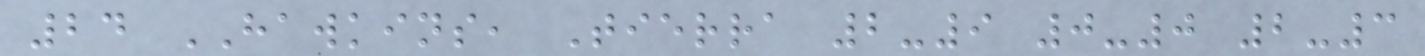24 HAWKINS, Tierra 2-9 0-0 2-3
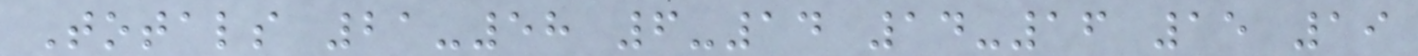Totals 21-58 6-14 14-16 15 19
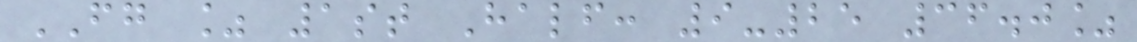FG % 1st Half: 9-25 36.0%
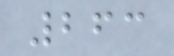263
